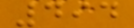494
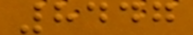8447
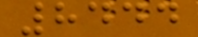8444
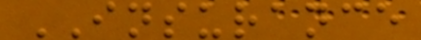INSURANCE
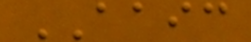AAIC
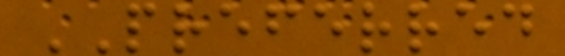PREFERRED
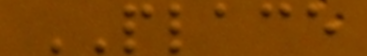PLACE
